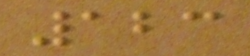123
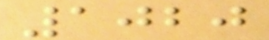1020
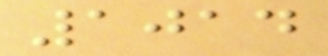1014
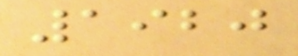1920
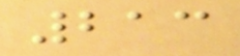213
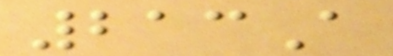213A
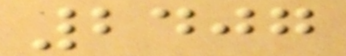2407
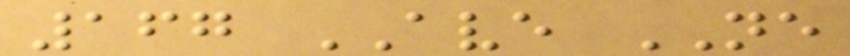167 AVE NE
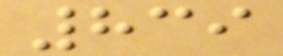839
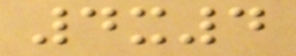4x4
